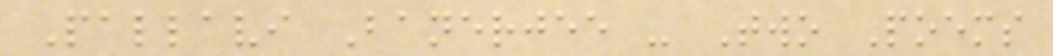Pallavi Banerjee - Two Poems
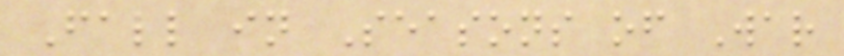Fall in Seasons of War
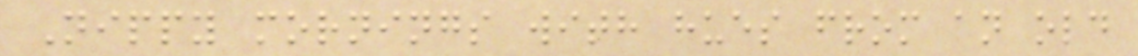Nippy mornings with hues from an old
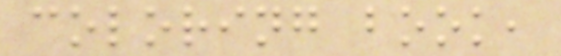coloring book,
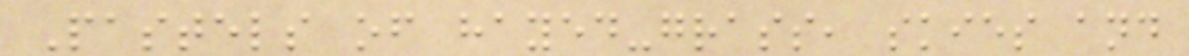Pastels of hayed-grass, skies and
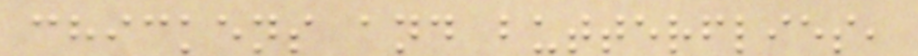chickens and butterflies,
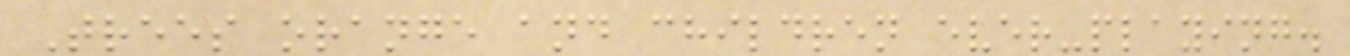Trees orange and children ever-playing.
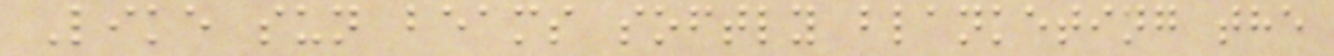Like sun beams softly blanketing the
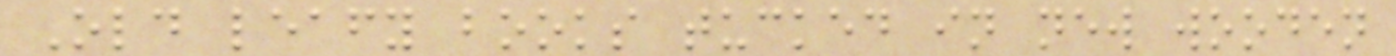Old leafy books tucked in new wooden
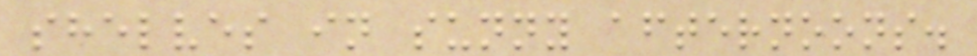shelves in sunny afternoons.
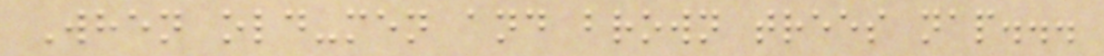When old-men and brown trees nap...
